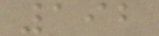192
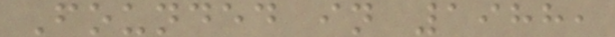Founded in 1988,
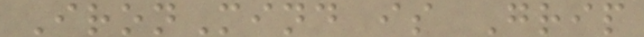IronMind is Grip
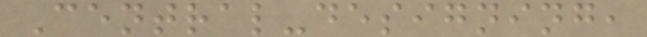Central-designing,
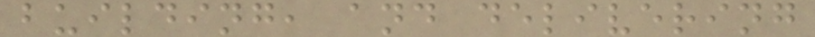building, and delivering
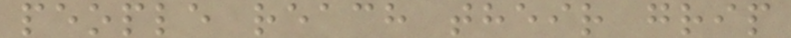people reach their grip
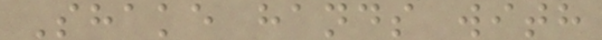Shake hands with
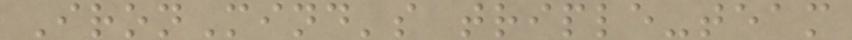IronMind's triple-team
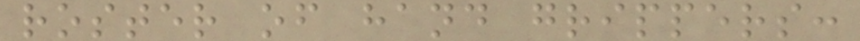roster of hand grippers:
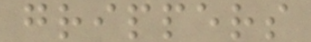grippers
